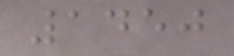1450
